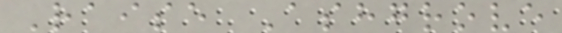Raise Ashgrove
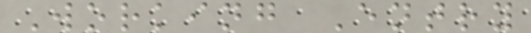Working Entry
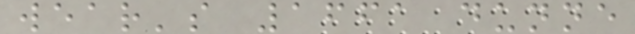wear's 1661 dunne
